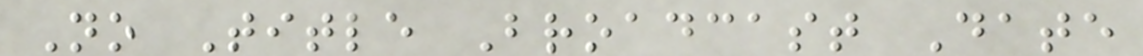No Title Broadcast Date
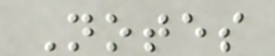Notes
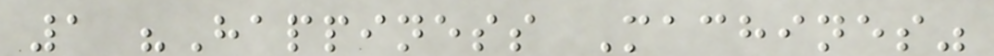1 "Happiness Machines"
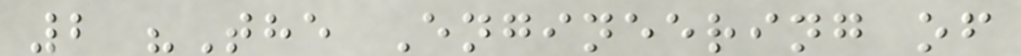2 "The Engineering of
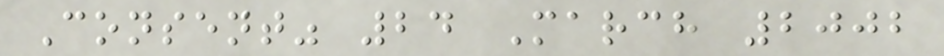Consent" 24 March 2002
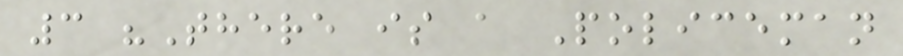3 "There is a Policeman
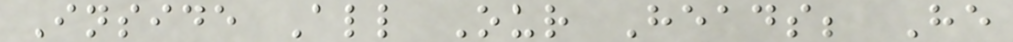Inside All Our Heads; He
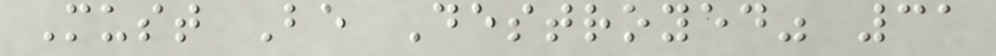Must Be Destroyed" 31
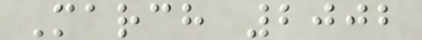March 2002
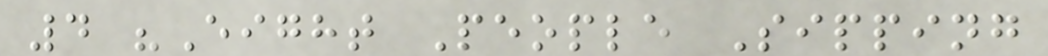4 "Eight People Sipping
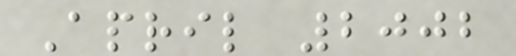April 2002
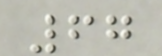67
